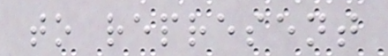to represent
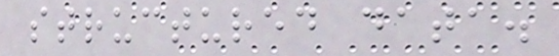structured data.
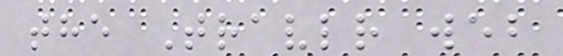the Travlr web
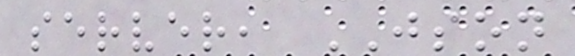server, JSON
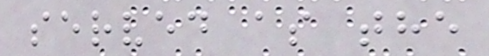served as the
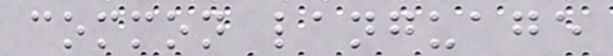common language
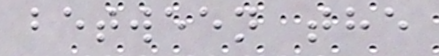between the
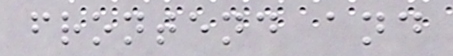frontend and
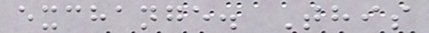exchange. This
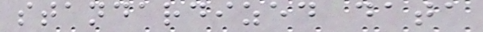standardized data
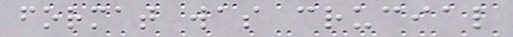format was crucial
